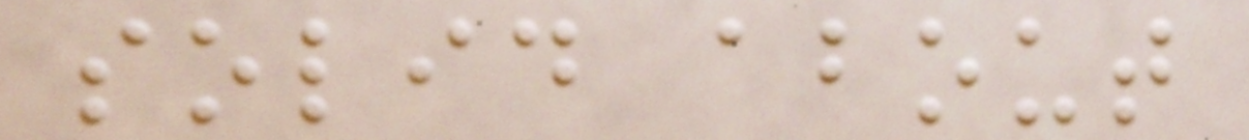solid about
